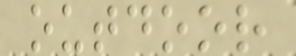outdoor
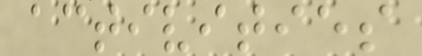activities
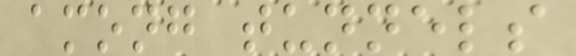among tunnels
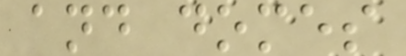and domes
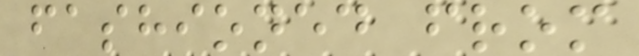fashioned from
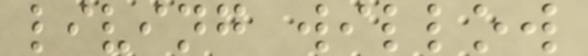living willow
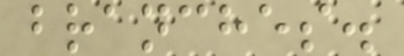branches.
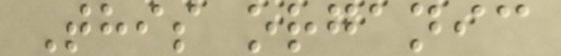This organic
